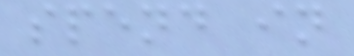spend in
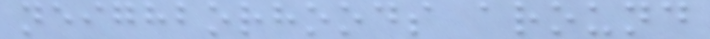neighborhoods around
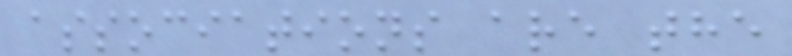associations are the
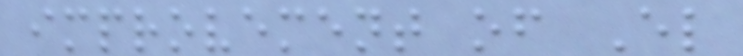improvement of El
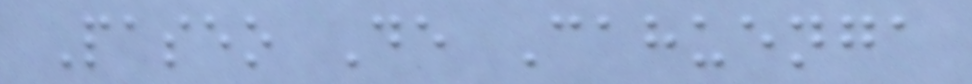Paseo De Cahuenga
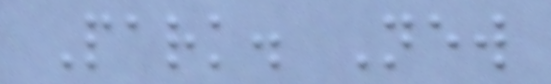Park. New
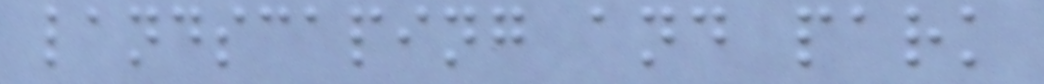landscaping and park
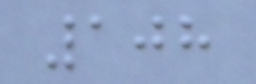108
